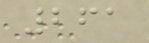261
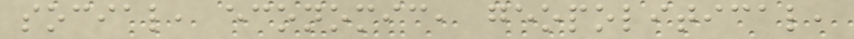social, economic, geopolitical,
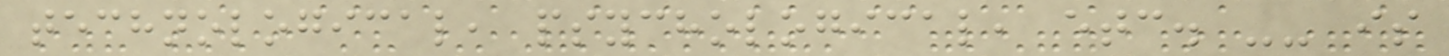technological, psychological, etc. -- is
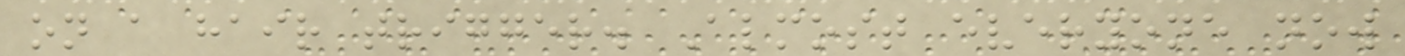on a hair trigger. Almost everyone now
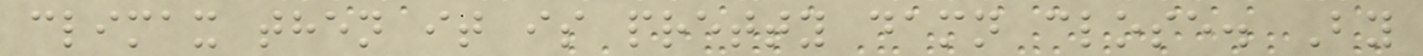climax then it is pretty damn close. By
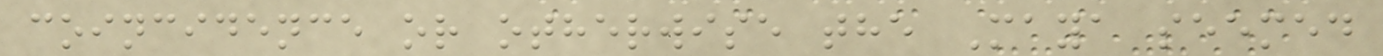coincidence or otherwise the Maya seemed
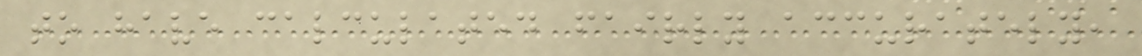to have calculated fairly accurately,
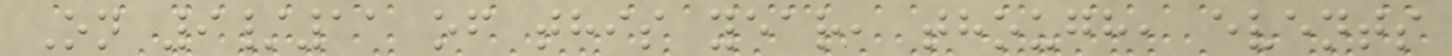On 9/11 of this year, though, events
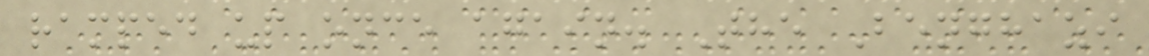ramped up once again. The Benghazi
